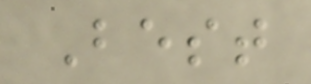Best
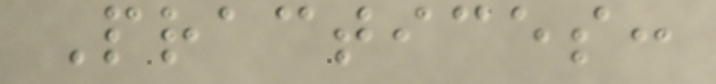Practices:
